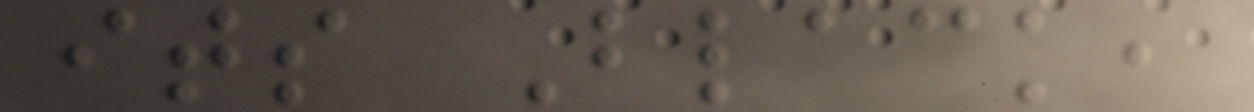its Black,
